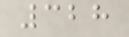328
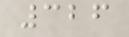326
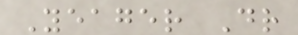Yeager Dr
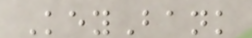KeyBank
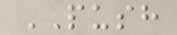PUSH
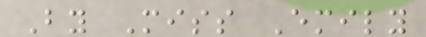By Miss Emily
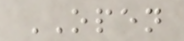OPEN
